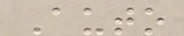Auto
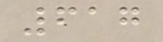617
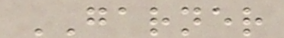GARNER
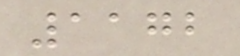1172
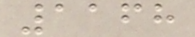1168
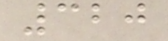320
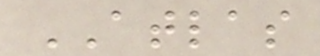ATLAS
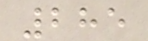285
